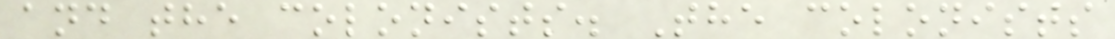and the colonists. The colonists
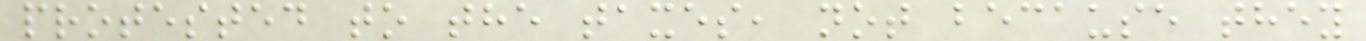protested to the taxes, not because they
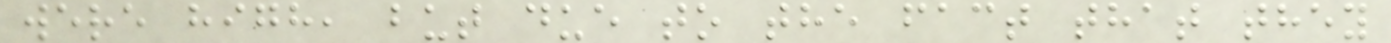were high, but due to the fact that they
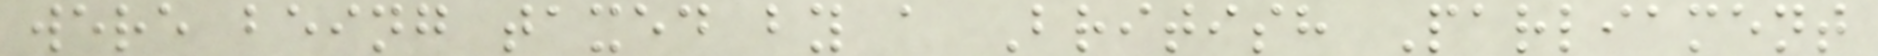were being taxed by a British Parliament
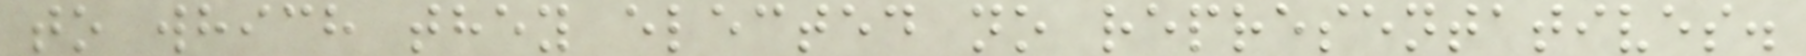to which they elected no representatives.
